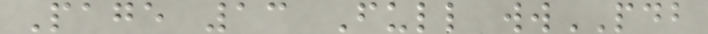Page 13 Full wwPDB
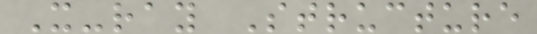X-ray Structure
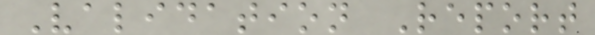Validation Report
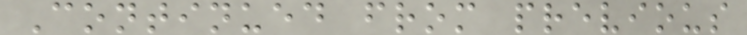Continued from previous
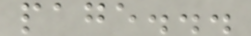page...
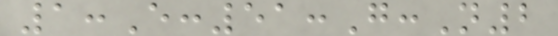1:E:51:G:N2
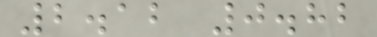2.12 0.82
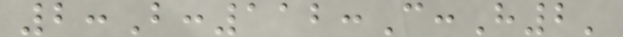2:B:112:C:H2'
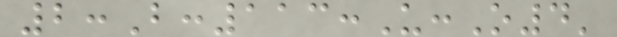2:B:113:U:O4'
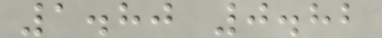1.80 0.82
